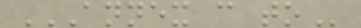ANNEX C TO
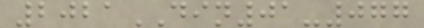2021DIN01-077
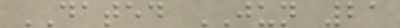DATED JUN 21
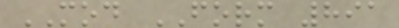MOD FORM 891
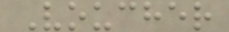Voucher
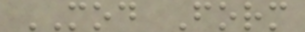MOD Form
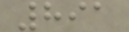891
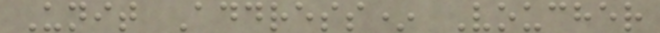Unit Address* Voucher
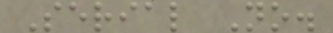Serial No.
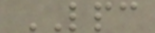LPC
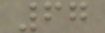67
